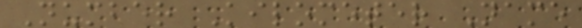Number Kilometer Name
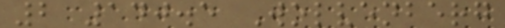2 140.5 Wolvenberg
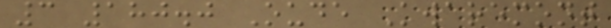3 180.0 Oude Kwaremont
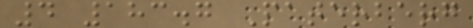4 183.7 Paterberg
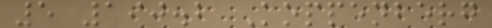5 190.2 Koppenberg
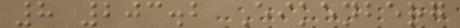8 203.2 Eikenberg
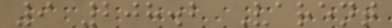9 208.2 Varent
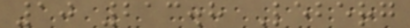10 213.8 Leberg
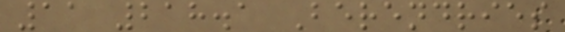11 218.1 Berendries
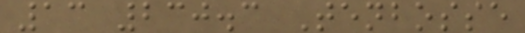13 230.3 Tenbosse
